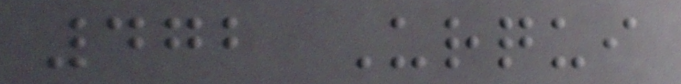472 Urqui
